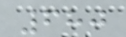680
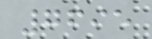7695
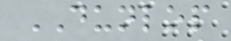DUNLOP
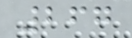267
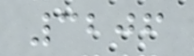3206
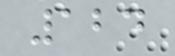124
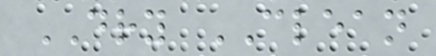DRY CLEAN
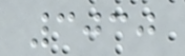3030
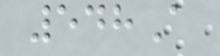548A
